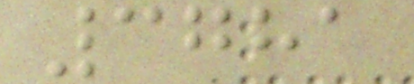3781
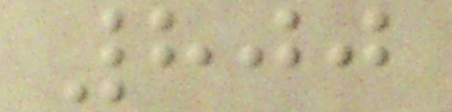800
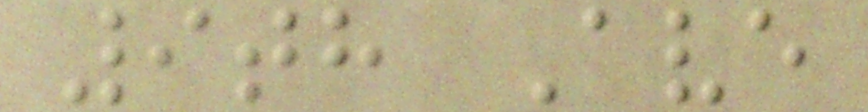9th Ave
